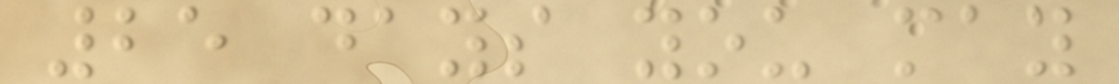25 days you may
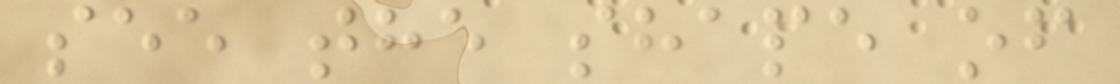see the shape of
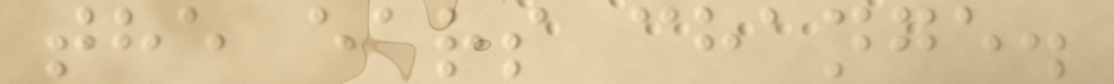the ears change.
